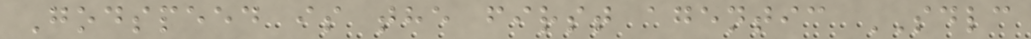Godspeed is the first agentic SDLC
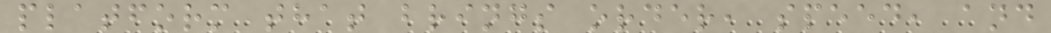platform that brings order, speed, and
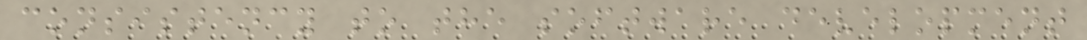consistency to the software development
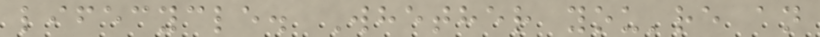lifecycle. Whether you're an
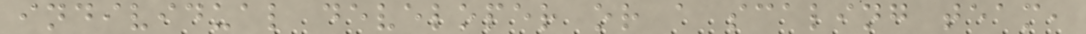individual developer or a scaling team,
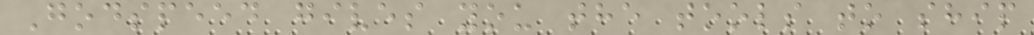Godspeed gives you the tools to ship
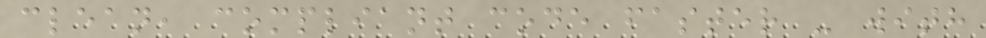clean, compliant code faster - with
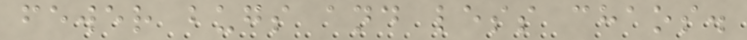fewer bugs and less chaos.
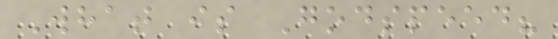What is Godspeed?
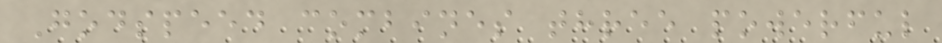Godspeed combines three powerful
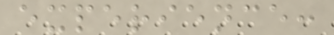experience:
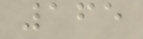165
